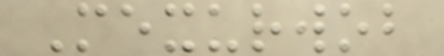Mexurwob
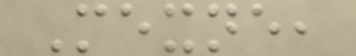Mexne,
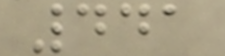441
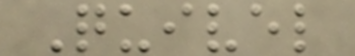Quivel
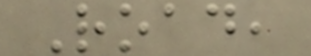Road,
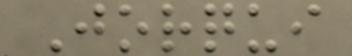Jorqui
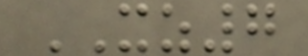XZ7
